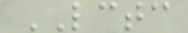LCTC
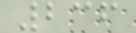236
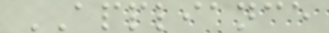APPLIANCE
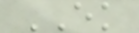EK
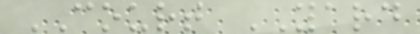COURT YARD
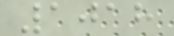1018
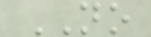NO
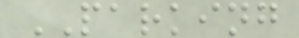PARKING
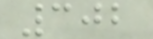302
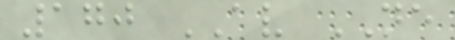170 AV NE
